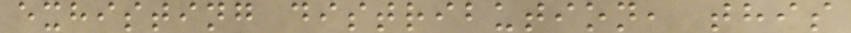exhisting distribution, this
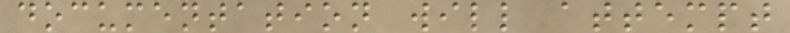documentation will attempt
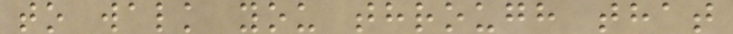to walk you through that
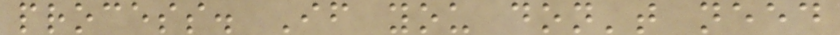process. If you don't need
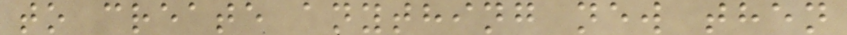to create anything new then
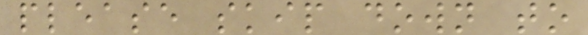please skip down to
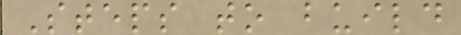Steps to build
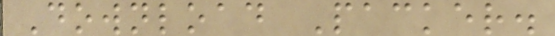Download Packer.
